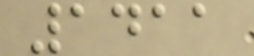1411
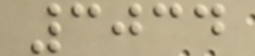3034
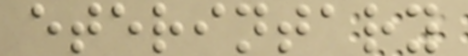eterintary
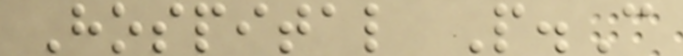Hospital P.C
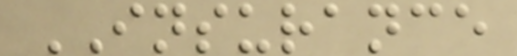INSURANCE
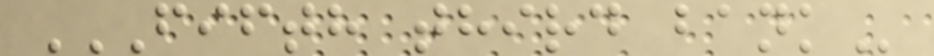FIFTH THIRD BANK
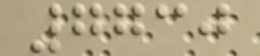7730
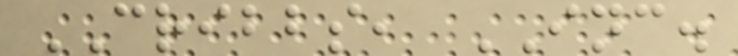CRIBBS, INC.
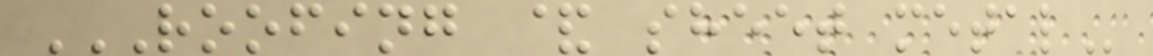ROOFING & SHEET METAL
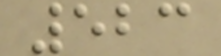523
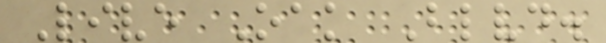Live Oak Blvd.
